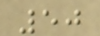50
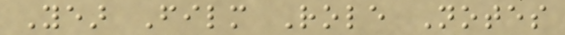Year Film Role Notes
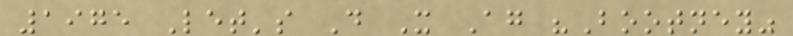1975 Let's Do It Again "Bootney"
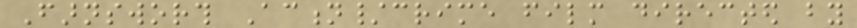Farnsworth Action/crime film directed by
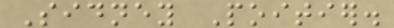Sidney Poitier.
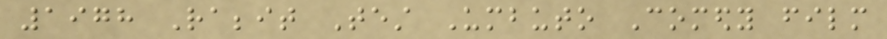1978 Rabbit Test Umbuto Comedy film
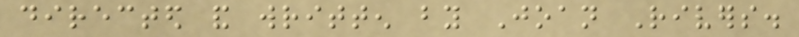directed and written by Joan Rivers.
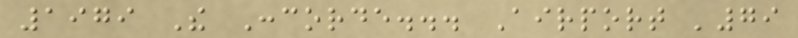1979 The Concorde... Airport '79
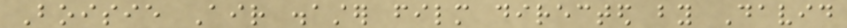Boisie Air disaster film directed by David
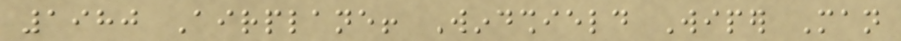1980 Airplane! Windshield Wiper Man
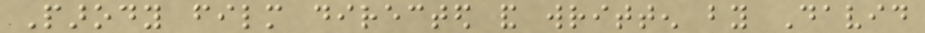Parody film directed and written by David
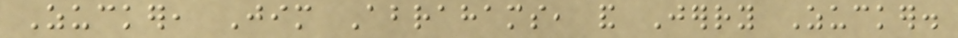Zucker, Jim Abrahams, and Jerry Zucker.
